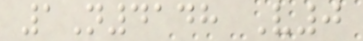1N4148 V0
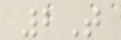2T
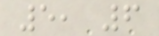5, 6
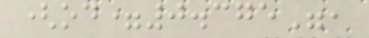(od=0.375",
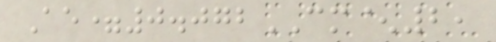Ae=0.072CM^2,
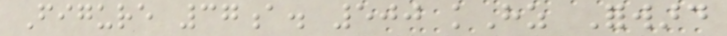Figure 37a. 500 kHz Forward
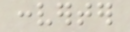converter
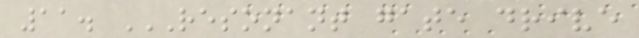11. RESONANT GATE DRIVE
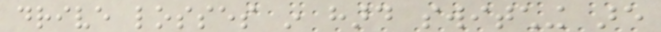drive losses in hard switching are
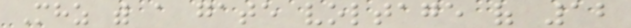Mhz with a gate voltage of 12
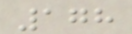178
